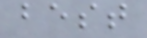best
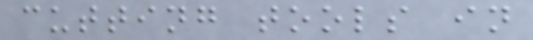cutting tools in
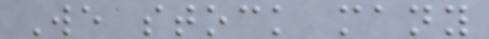We stock many
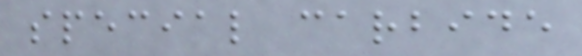special carbide
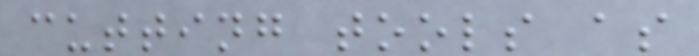cutting tools as
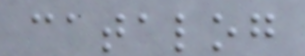catalog
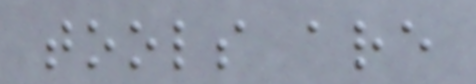tools are
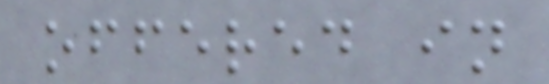offered in
